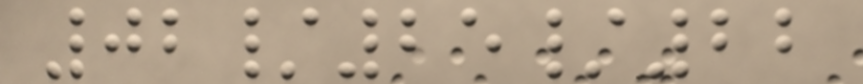02/25/22
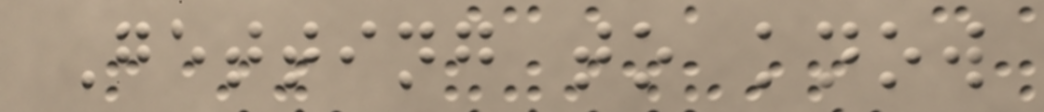Getting to know
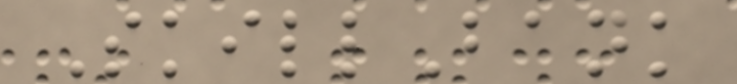SkillBank
